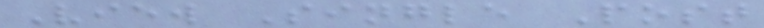View Single Post
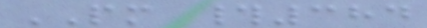PM #384
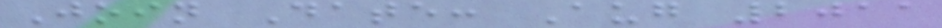Join Date: Aug 2011
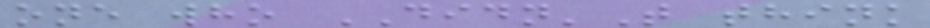one who DIDN'T think
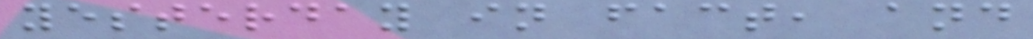yesterday in fact, and
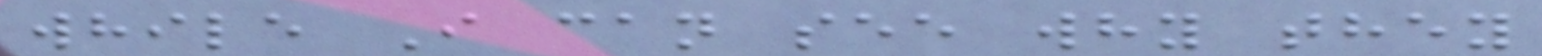while I can see why they
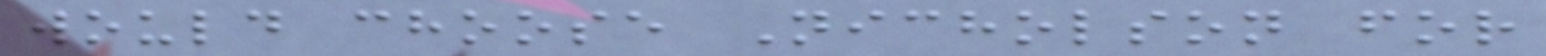would choose Nicholson for
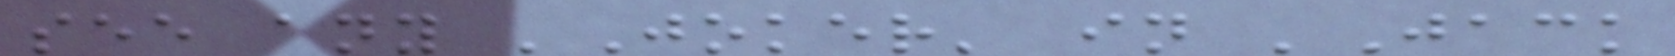see any 'Joker' in 'Jack
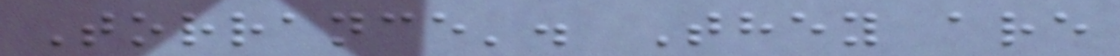Torrance'. They are
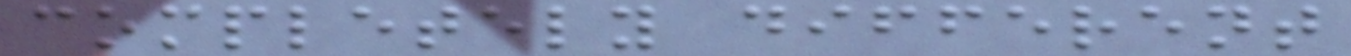completely different
